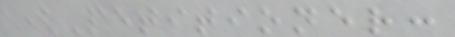(Petitioner:
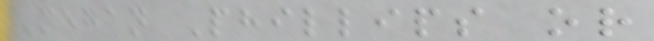Megan Phillips or
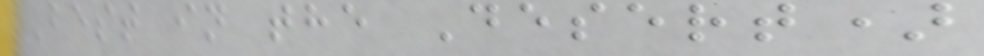Best in the Desert)
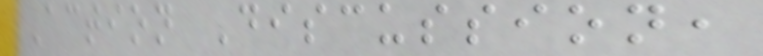Action Discussion,
